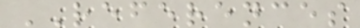REFERENCES
